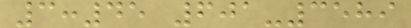3:45 601-3589
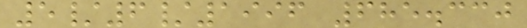5/6/1996 685.330
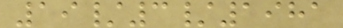19/3/1981
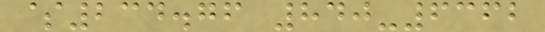$234.76 840-6362
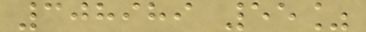308989 55%
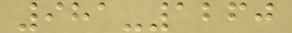981-1260
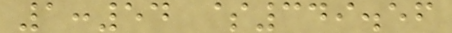1:54 $349.56
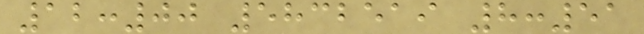12:00 5832519 8:51
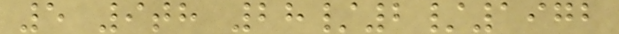5 9th 28/2/1972
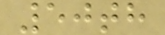50th
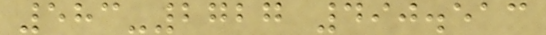583-2727 490.513
